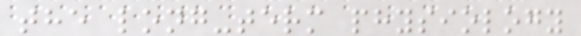the long-term physiology
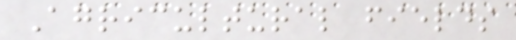Agricultural fields
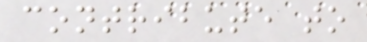contribute to
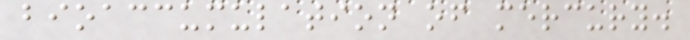bioaccumulation of mercury.
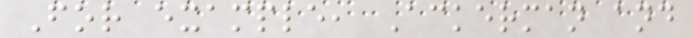For example, Ackerman and
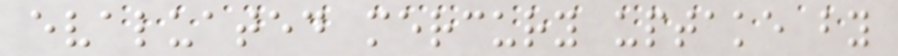evaluated mercury uptake by
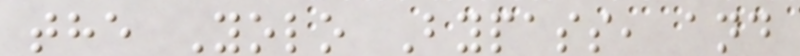the Yolo Bypass, and
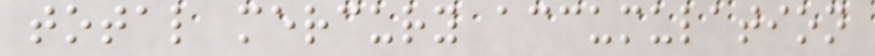total mercury accumulation
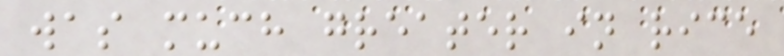was much greater in rice
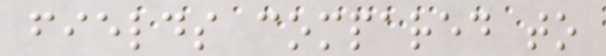fields compared to
